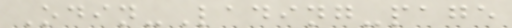Odin-Lading-page
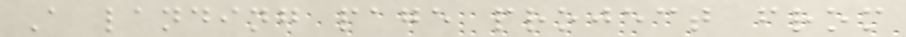A landing page project from
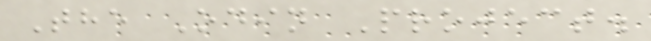The Odin Project.
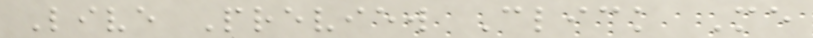Live Preview Click Me
